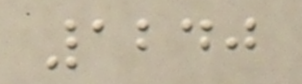1240
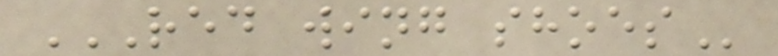RED WING SHOES
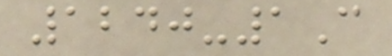1240-1C
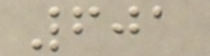601
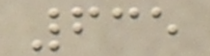635
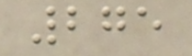275
